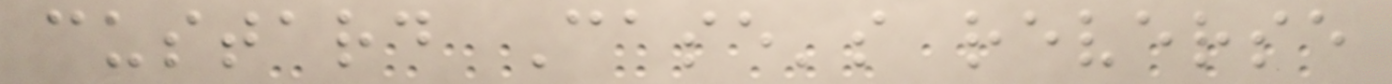custard Case's reverse
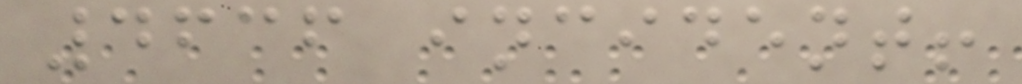4636 incident!
